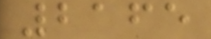2165
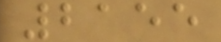2155
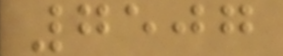7507
